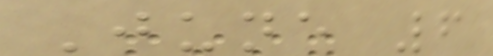June 6
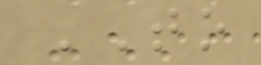TO
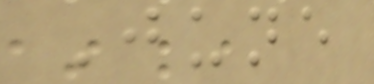June
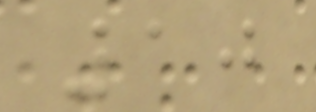10
